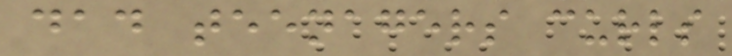dad teenagers curls
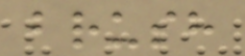brush
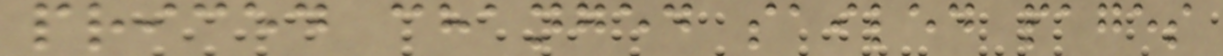priced changed sailed pages
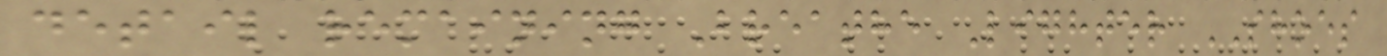detail remaining Breathe Lighter SHOES
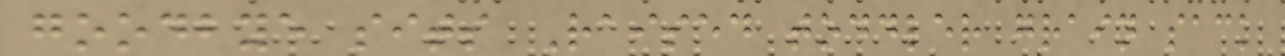goodbye sits Raised toddler grain sack
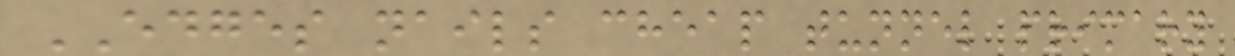EDGES nails cheap tunnel primary
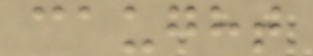caught
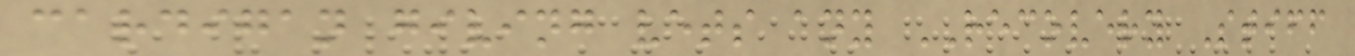cardigan giving vets any RECOVERY Stiff
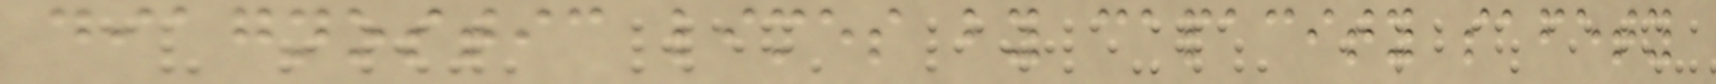diagnostic limes by capacity safety
